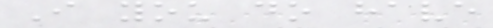I you do have
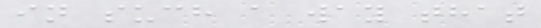in such a way that
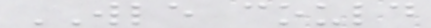WLE could
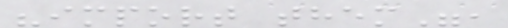"import them",
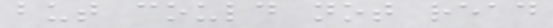but could not read
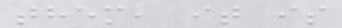them, it is
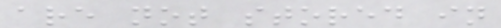are not stored in
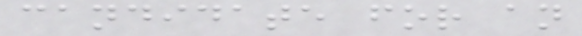candidate for an
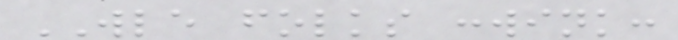WLE folks :wink:
